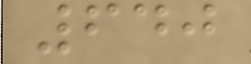640
